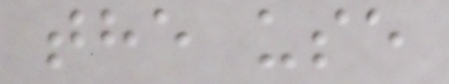the use
